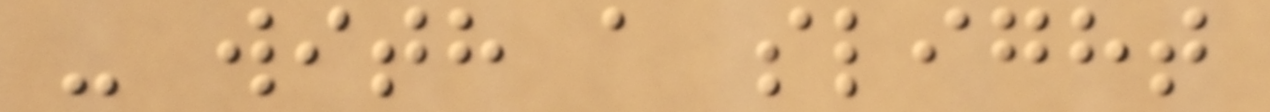- with a slight
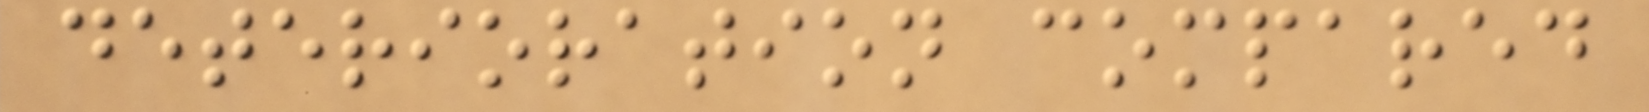deterioration compared
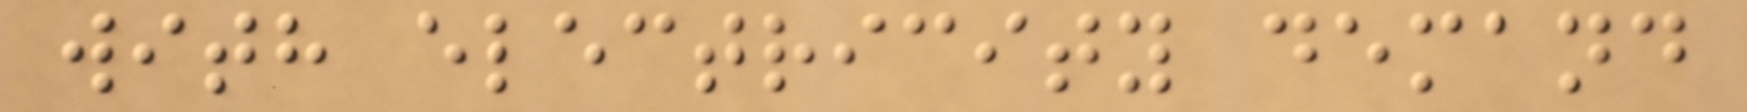with electricity demand
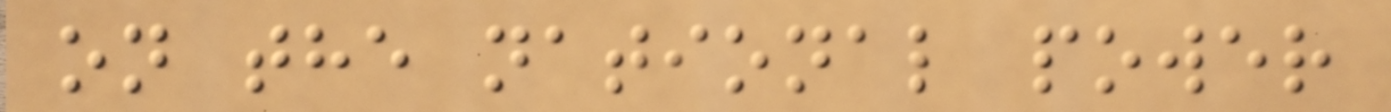on the national power
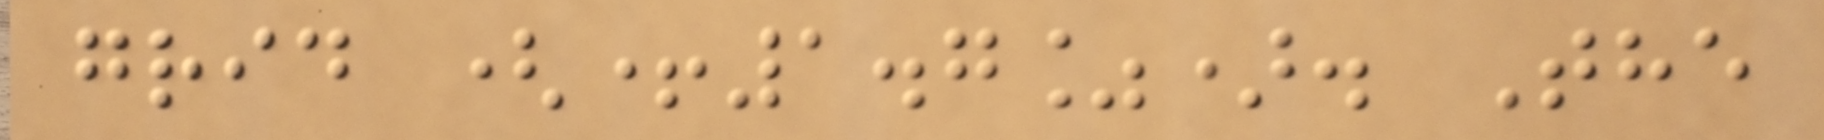grid (+1.7%). The
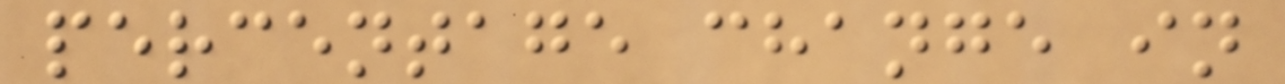percentage change in
